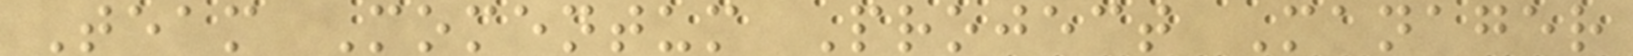Team Momentum Project Manager
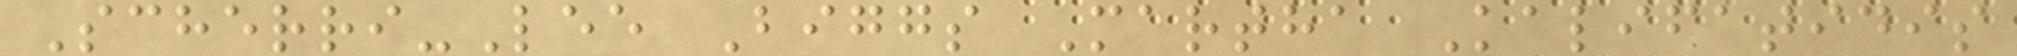Scherri-Lee Biggs Martha Kalifatidis
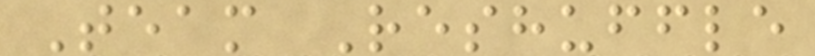Team Reshuffle
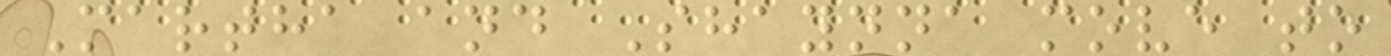Martha and Shaynna move to
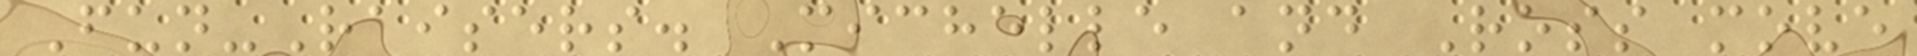Fun-Raisers. Michelle and Ross move
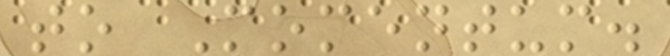to Momentum.
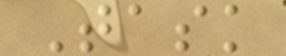Task
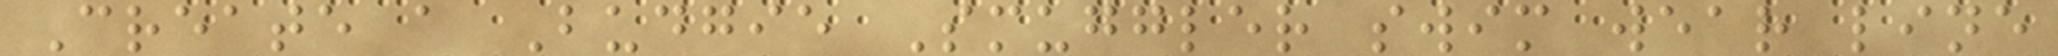Create a Budgie Smuggler swim wear line
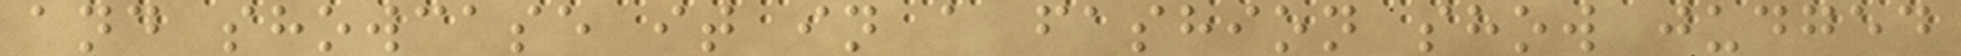and showcase it in a fashion show judged
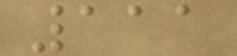111
